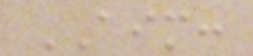AIM:
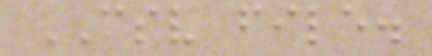CSV file.
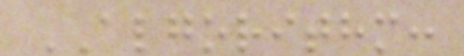ALGORITHM:
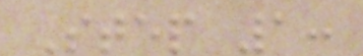Step 1:
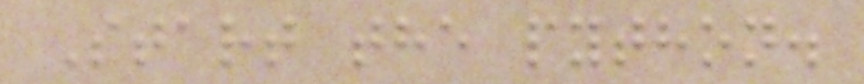Start the python.
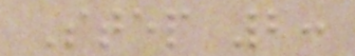Step 2:
